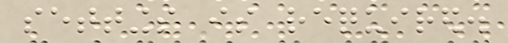settings is required.
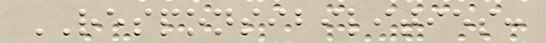RESPONSIBILITIES:
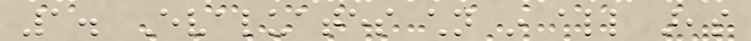1. Evaluates children in all areas
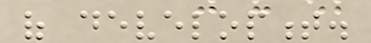of development.
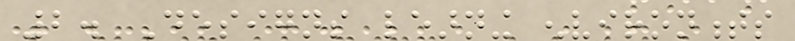2. Designs learning environments
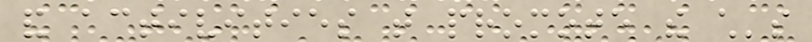and activities that promote the child's
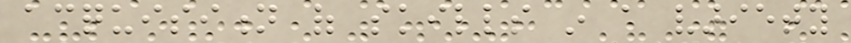acquisition of skills in a variety
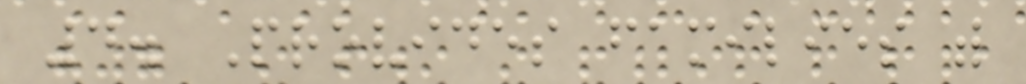4. Provides families with
